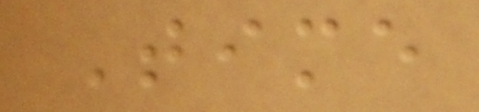Time
